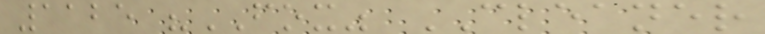1125 "FOX" CLEANER
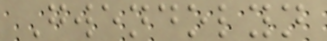Gwendolyn
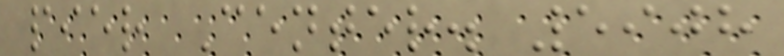pier Center. 5908
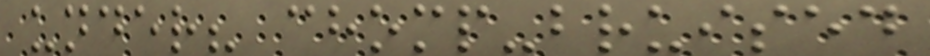under? chomp-bruised
